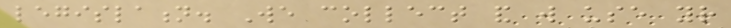legislation. We collect and will use your
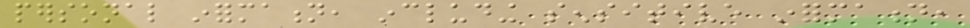personal information, including sensitive information,
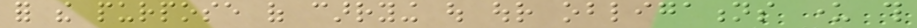for the purpose of carrying out our obligations under this
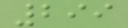299
